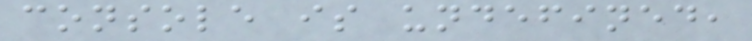console is undefined,
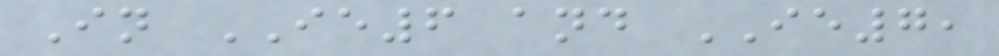In IE6 and IE7,
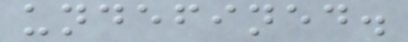undefined.
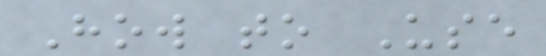How to Use
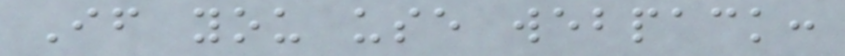If you use webpack:
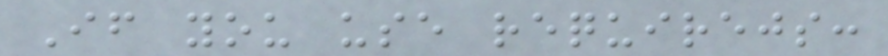If you use requirejs:
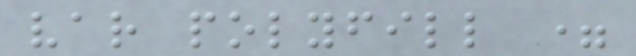var polyfill =
